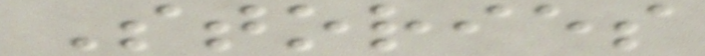Stories
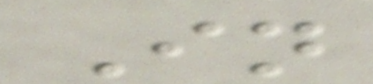In
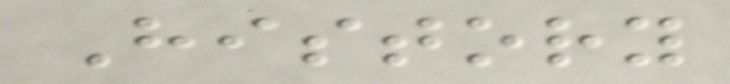History
